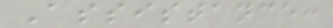Assistance:
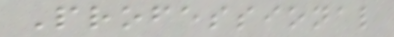Professional
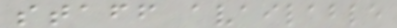staff available
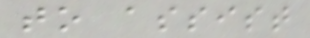to assist
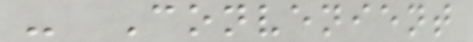- Convenient
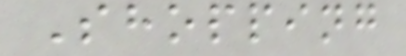Shopping
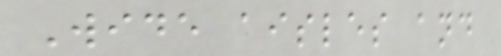Wide aisles and
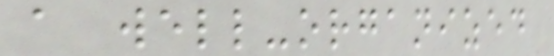a well-organized
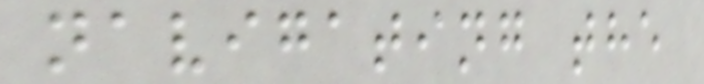navigating the
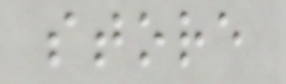store
